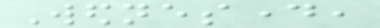Wednesday,
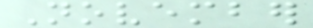November
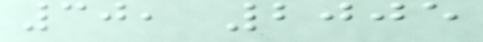30, 2005
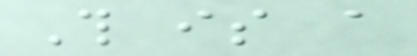This is a
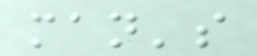man's
